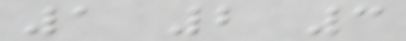1 2 3
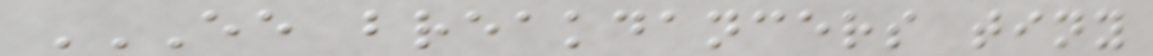EE BREAKDANCERS TINY
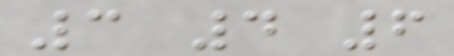3 4 6
